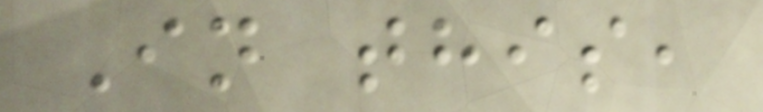In this,
